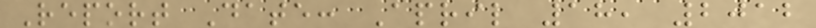Report Date: April 18, 2012
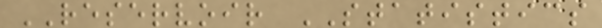RESERVOIR STATISTICS
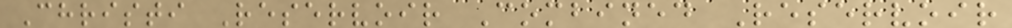Christi Reservoir Combined Reservoir
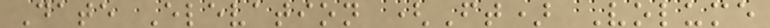Date Elevation (Ft) Volume
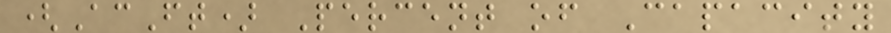(AcFt) Percent of Capacity
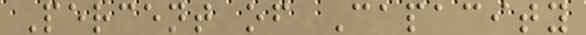Percent of Capacity
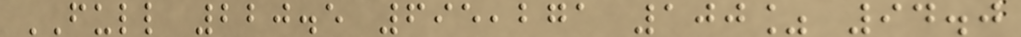FULL 220.5 695,271 100% 94.0
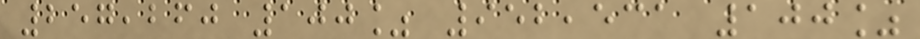257,260 100% 952,531 100%
